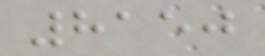8150
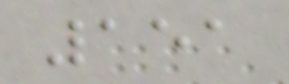151
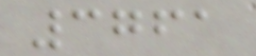3761
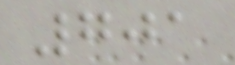701
